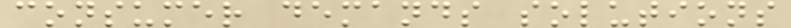consumer demands solutions
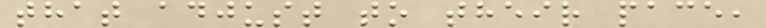that adjust to their pace,
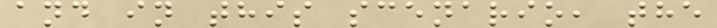and in this scenario, the
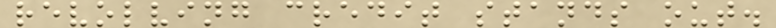revolving credit stands out.
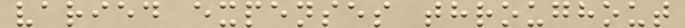varied expenses throughout
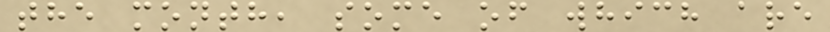the month, some of which are
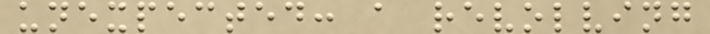unexpected: a revolving
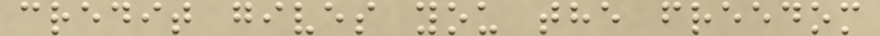credit gives you the freedom
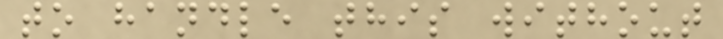to handle this without
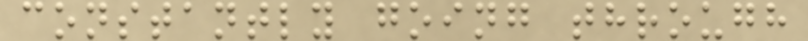constantly going through
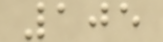105
